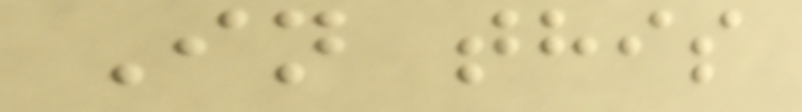In this
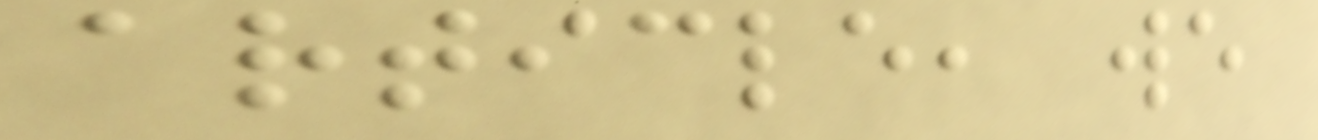article, we
